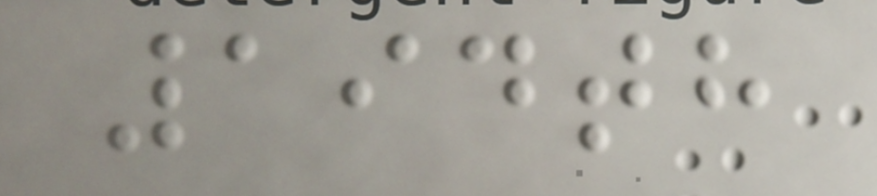194th
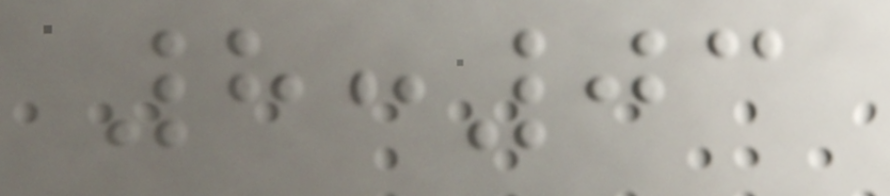8:03
